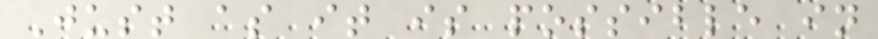Just as it is possible in
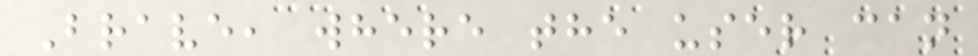Brave, where the user can
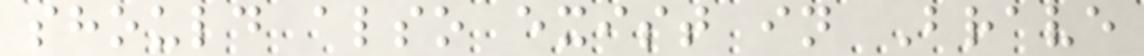should also exist in Brave
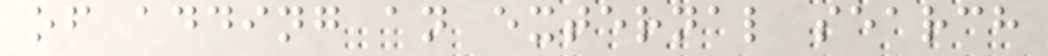of adding an external search
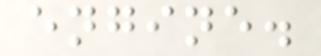engine.
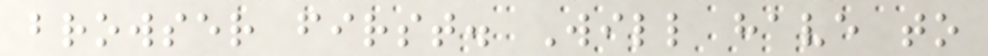browser first. Will have to
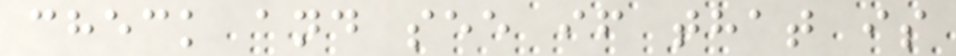check and see if that is
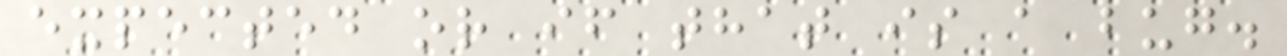expected or if that is a bug.
